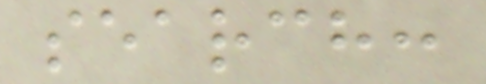search:
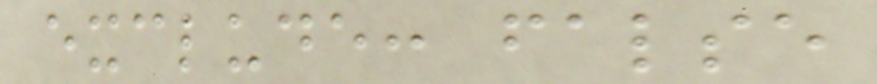exclude: false
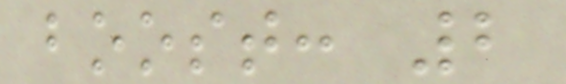boost: 2
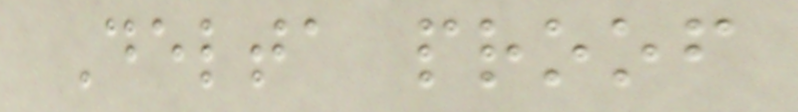Delta proof
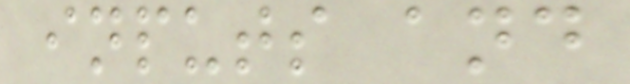inputs and
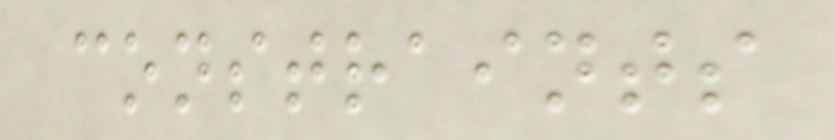constraints
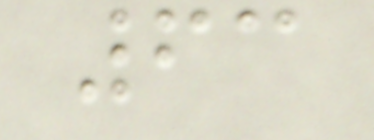63
